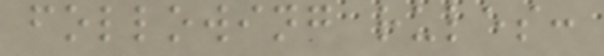following rules:
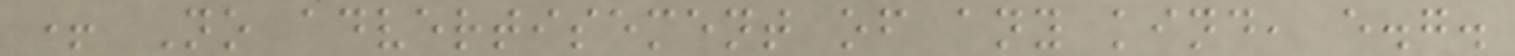+ No advertisement of any kind, e.g.
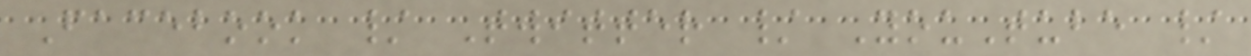Facebook / Twitter / YouTube /
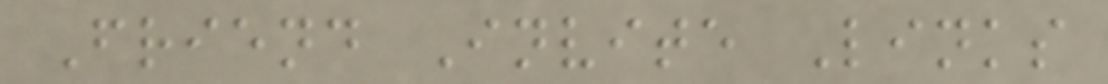Friend Invite Links
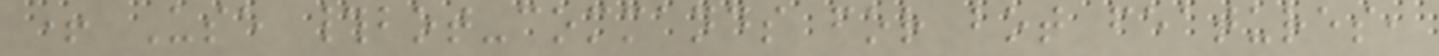+ Use #bot-commands for bot features,
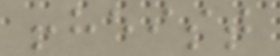!heist
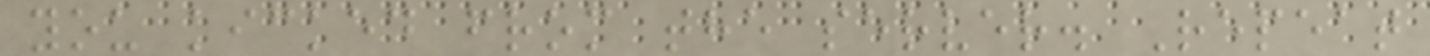you kicked from the server. Repeat
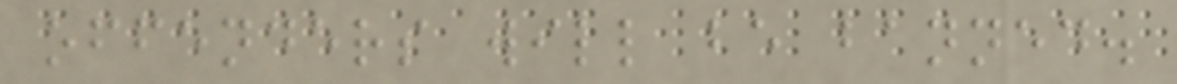offenders will be banned.
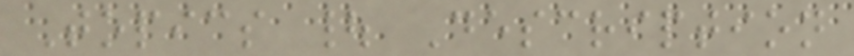Topics | Description
